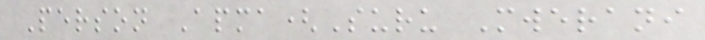Person Apma(Suru Mwerani
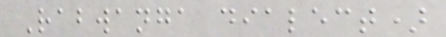Rabwanga dialect)
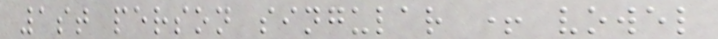1st person singular + vowel
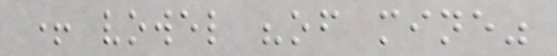+ vowel "of mine"
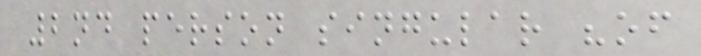2nd person singular "of
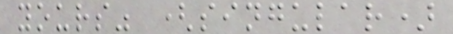yours" (singular)
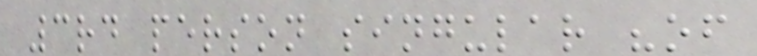3rd person singular "of
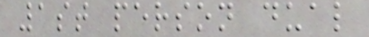1st person dual
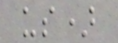us)
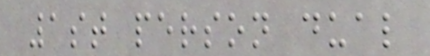1st person dual
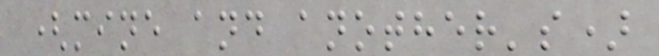(mine and another's)
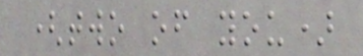(two of you)
